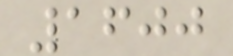1600
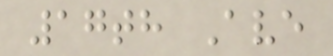17th Ave
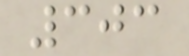303
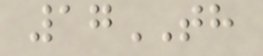17TH
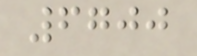6700
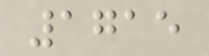1715
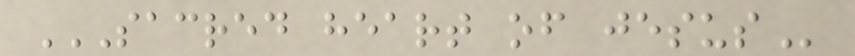SACRED HEART OF JESUS
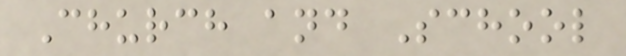Church and School
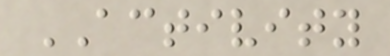ACTIVITY
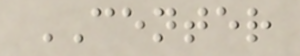CENTER
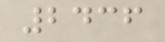2436
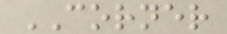CORNER
